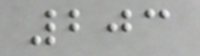203
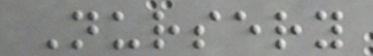Nursery
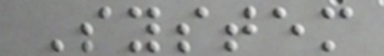System
